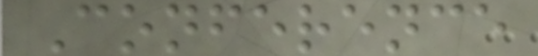Conference
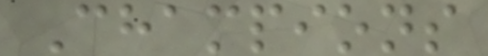Champions
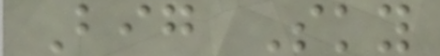Big Sky
